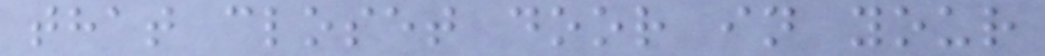that closet door in your
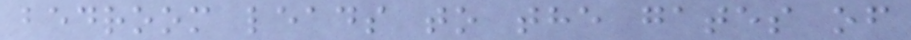bedroom leads to the gates of
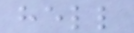hell
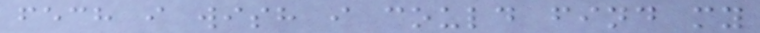fech i wish i could find my
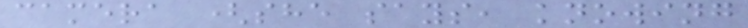camera (she says, knowing
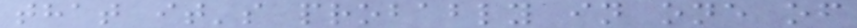that it's probably in one of
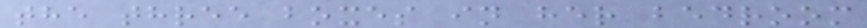the three boxes in her bedroom
